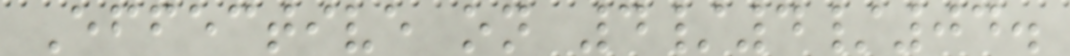Effective on 4/4/04.
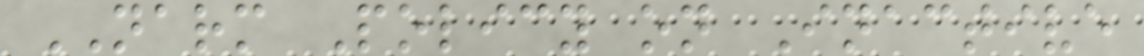NARM Policy on Inactive
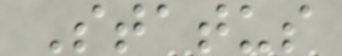Status
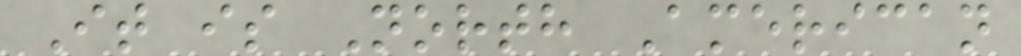It is North American
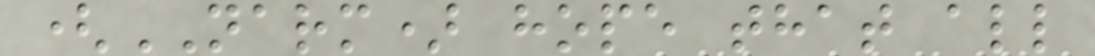(NARM) hope that all
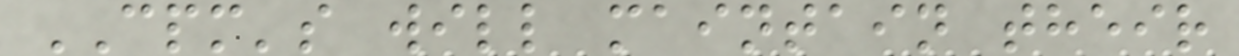CPM's will maintain their
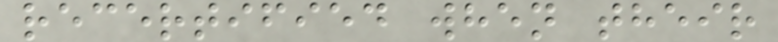recertified when their
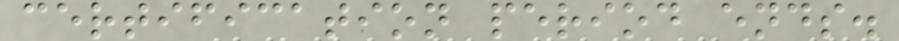certification period ends.
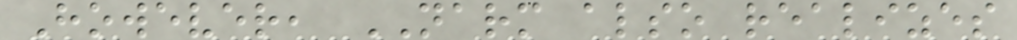However, NARM also realizes
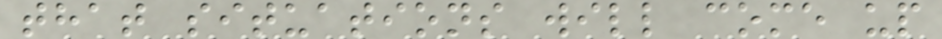that situations will come up
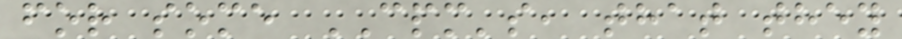for some CPM's, that they
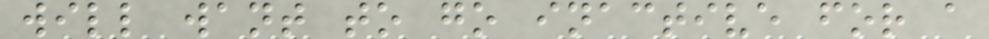will want to go inactive for a
